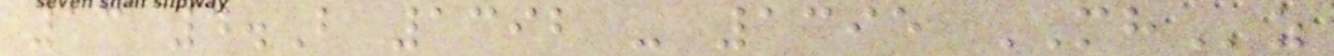13 4.B 1392 - 1395 MHz
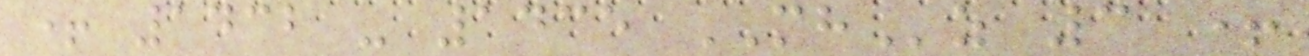+ 1432 - 1435 MHz 3 +
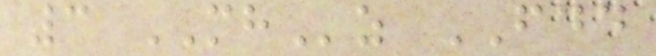3 MHz FDD
